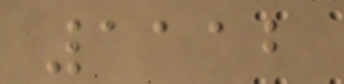1112
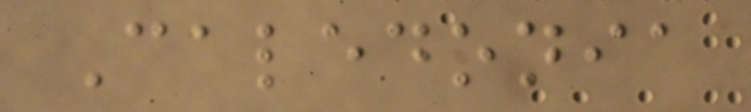Caledonia
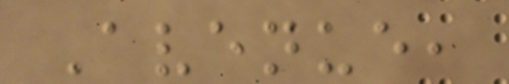Avenue,
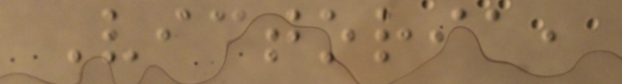Victoria,
